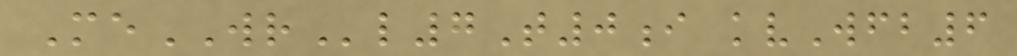MeWRl7T0i kvWfb6
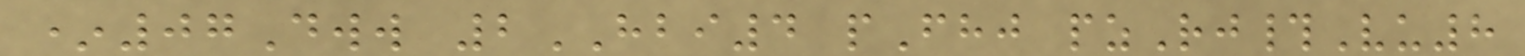*07Dww 2HBI4 pFhj pzRj#Vu8
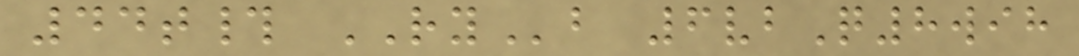44t# RYb 6vbQ8wih
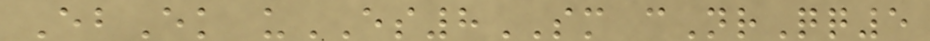EbEk uES8SM cNrQq5
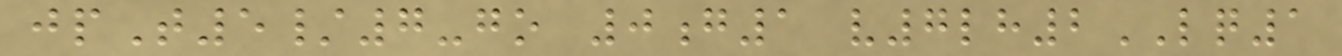jpT5/7-go 0g1 v7lh2LQ1
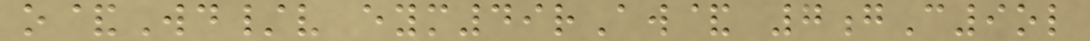o&Wd/v eym49rAw& 7gC9ol
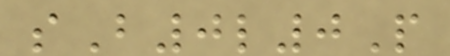sB0l0P
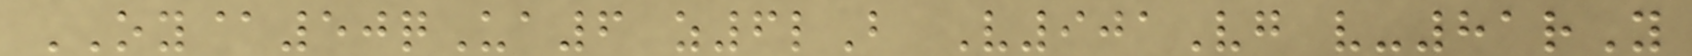OY@50qUa6 z6lB V901Vg v-81rY
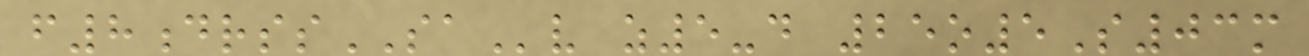f8drssSAv z5-d 25o5S03m
